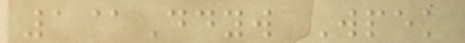1@Ddyw Wpek
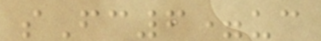sFc6=uc
